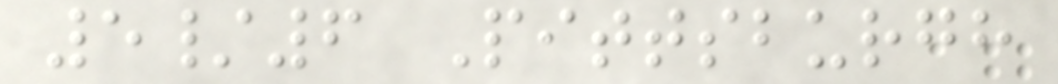5/6 Pittsburgh
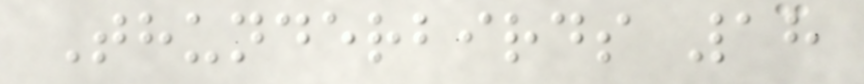Thunderbirds 18
